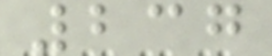237
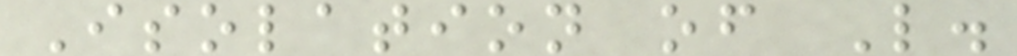Isolation of L.
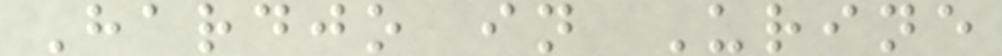Hardjo in Urine
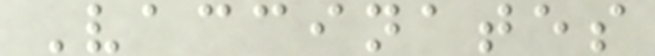Vaccinates
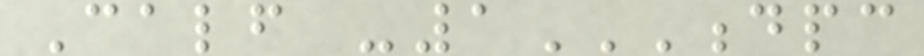Calf -1DPC
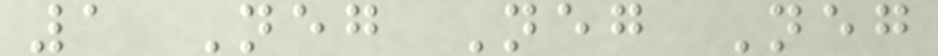1 Neg Neg Neg
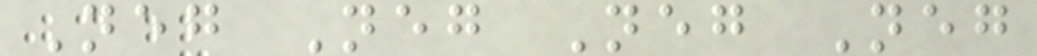Neg Neg Neg Neg
